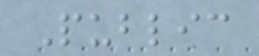Public
